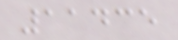11435
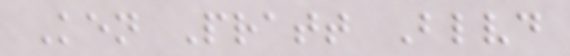Ken Pratt Blvd
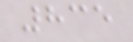835
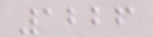1226
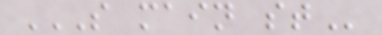S MAIN ST
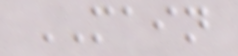MAIN
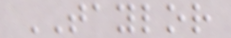TAYLOR
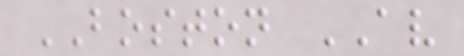BOSTON AV
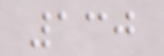130
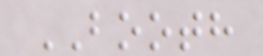BOOTH
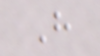H
